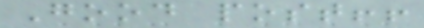Good post!!
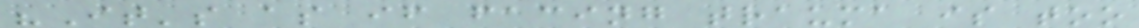"It's as if facing trauma is too
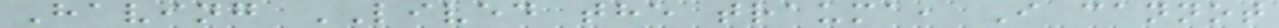Having LIVED the trauma, I cannot
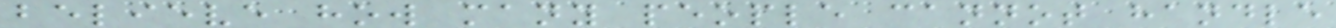believe how many people cannot handle
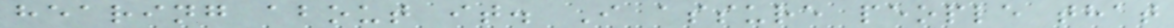hearing about it. I assure people that
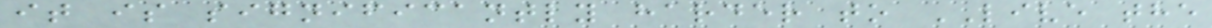it is significantly harder to LIVE the
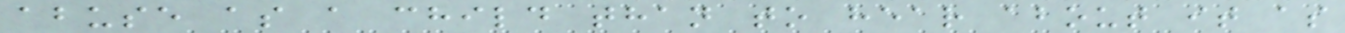abuse as a child than to hear about it as
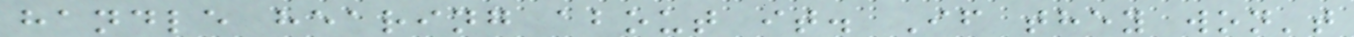handle hearing about it. If they won't
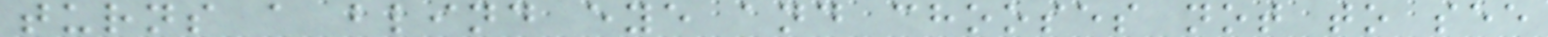turns a blind eye and chooses not to see
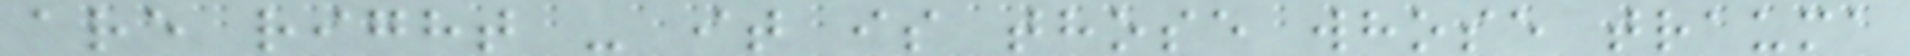are right - it is those whose trauma
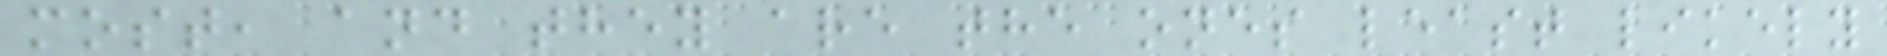most, and they are the ones least likely
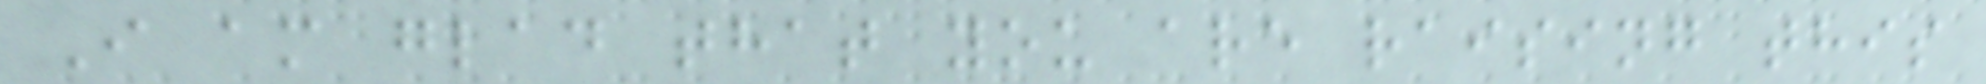I am glad that you are raising this
